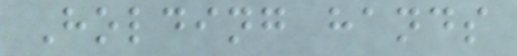Holding hands
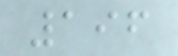196
